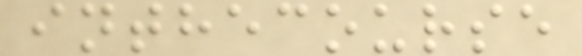inthecourse
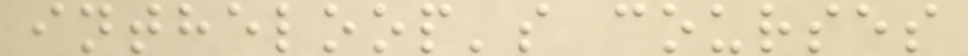intheloop's courses
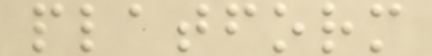platform
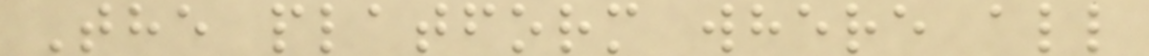The platform where all
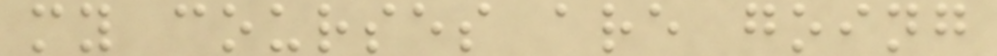my courses are going
